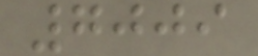7009
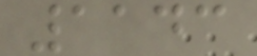1143
